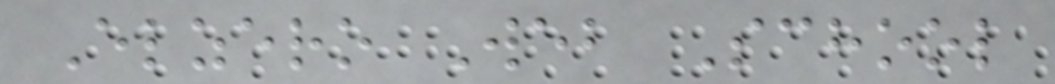Elzero Web School
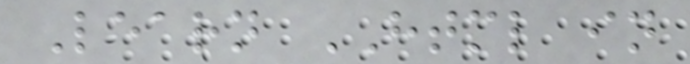Learn HTML in
